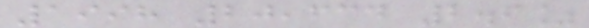1998 20,634 2.6%
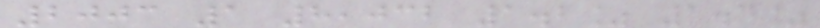2003 1 8,032 1.2% 1.4%
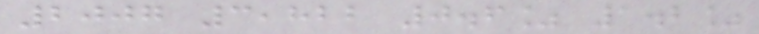2007 3,822 0.6% 1.2%
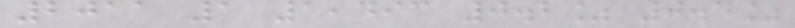2011 1 1,493 0.2% 0.4%
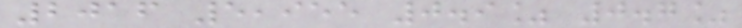2016 5,955 0.9% 0.7%
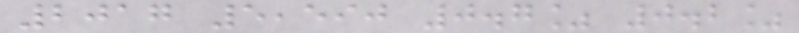2017 5,590 0.7% 0.2%
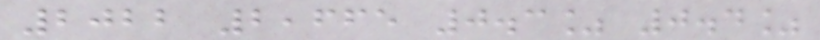2022 2,665 0.3% 0.4%
